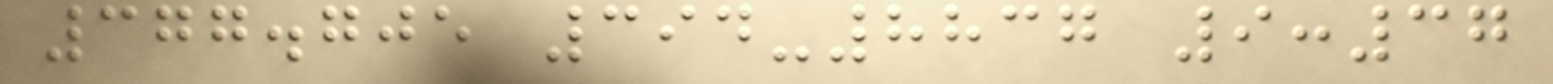377.705 394-8837 9:37
